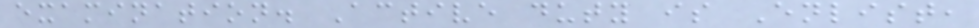examination. Active duty is Enlist,
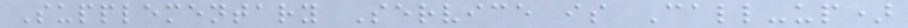Supplementary Service is Call-up)
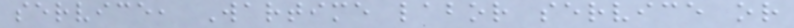service, Wartime labor service or
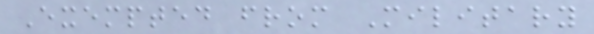Exempted from Military
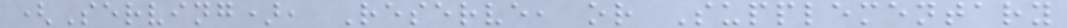(Serving), Reserve, or Supplementary
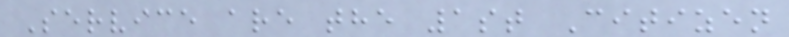Service are the 1st Citizen
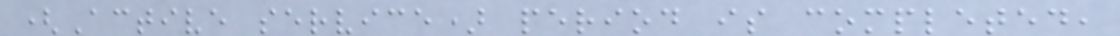(Active service) period is completed,
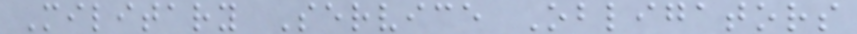Military Service Obligators
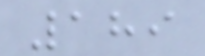189
